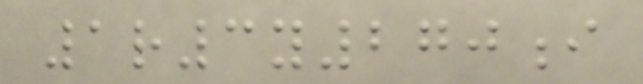1r3y270i
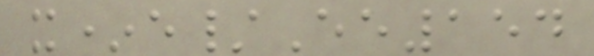x*e/Ee154
